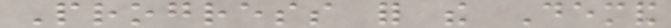Progress for the Demand
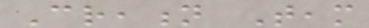Creation Team
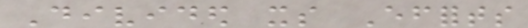Divided its Efforts
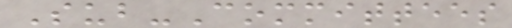Sub-Committees
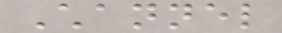Channel
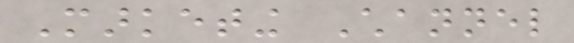Marketing Channel
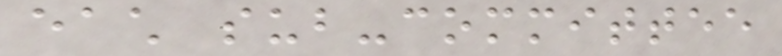each sub-committee
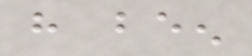have been
